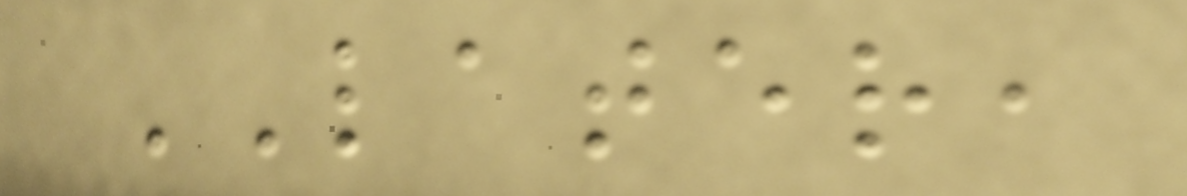LATER,
